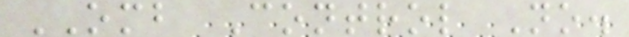OMB Control No.
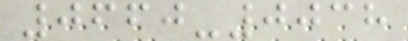0660-0038
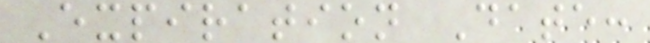Expiration Date:
